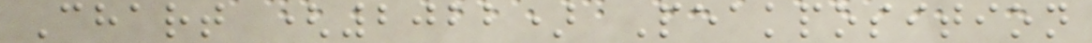Chart (2022) Peakposition
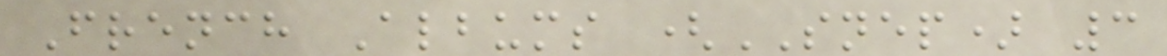French Albums (SNEP) 3
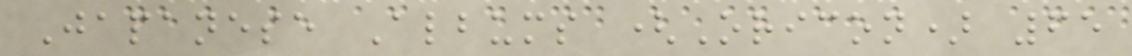Japanese Albums (Oricon) 65
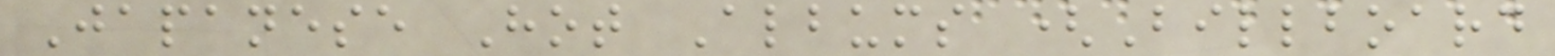Japanese Hot Albums (Billboard
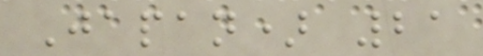Japan) 21
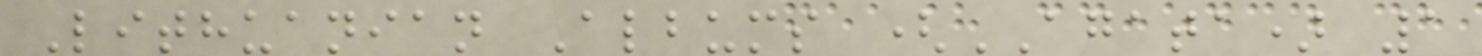Lithuanian Albums (AGATA) 1
